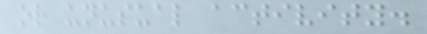or unusual activity.
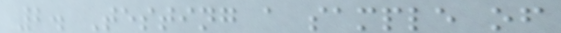2. Testing a sample of
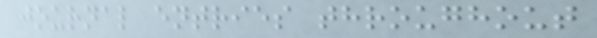journal entries throughout
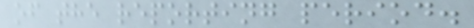of the reporting period.
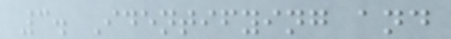3. Identifying and
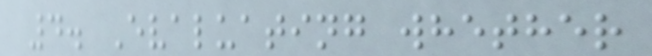4. Evaluating whether
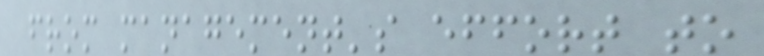from management's effort to
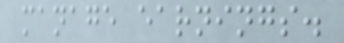manage earnings.
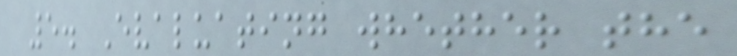5. Evaluating whether the
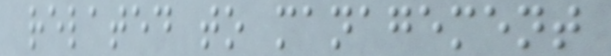related to management
